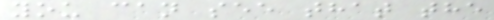you can see that the
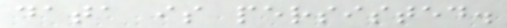data is persisted.
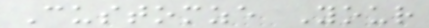Customze Your
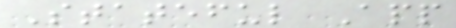Stateful App
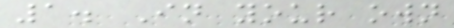1. In your own
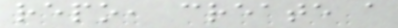repo, create a
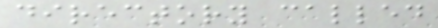directory called
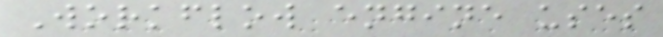Workflow engine uses
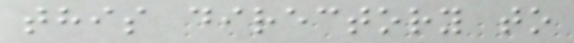this directory to
